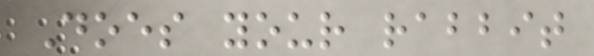Does your rabbit
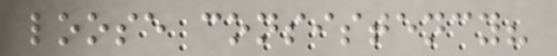loose consistency?
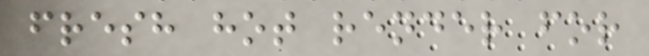fresh hot render for
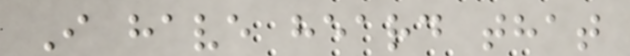I have heard that
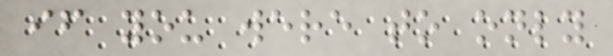if you were to only
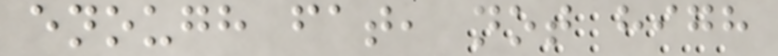enough fat, not high
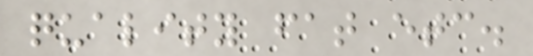quality fat etc.
